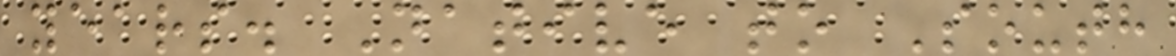years. Native to South
